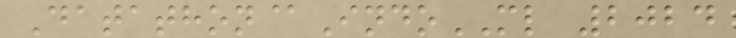Datathon@IndoML 2024
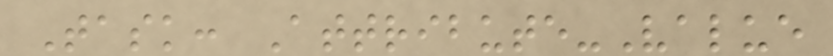Task: Attribute-Value
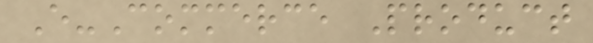E-Commerce Product
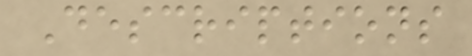Descriptions
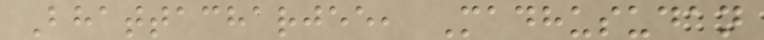Bhattacharjee, Madhusudan
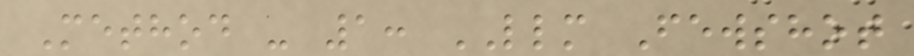Method - 1: LLM Fewshot
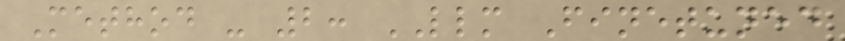Method - 2: LLM Finetuned
